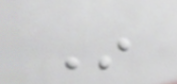In
